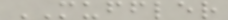MUFFLER
